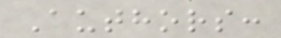Authors:
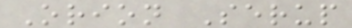Orion Serup
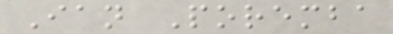Ian Poremba
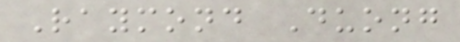Raymond Duong
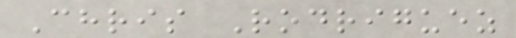Chris Rodriguez
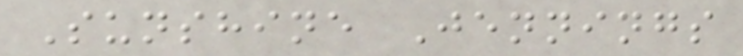Sunshine Jennings
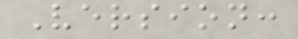Version:
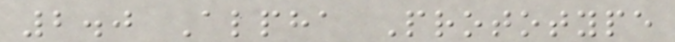2.0 Alpha Prototype
